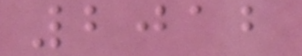2012
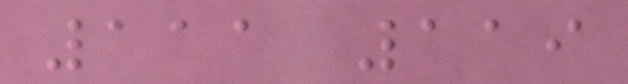111 119
